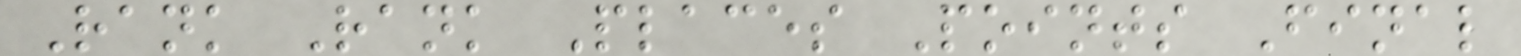Rank Rank Places Points Final
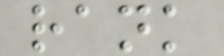rank
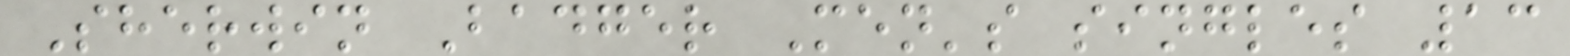Sherwin Badger Men's singles 13
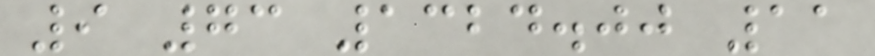9 73 1324.00 11
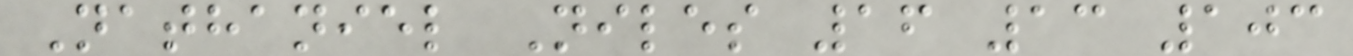Nathaniel Niles 16 13 103
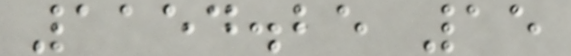1154.25 15
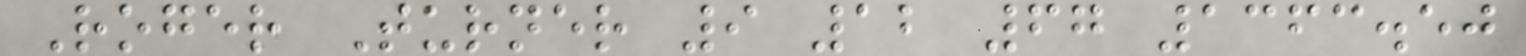Roger Turner 9 12 67 1363.50
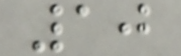10
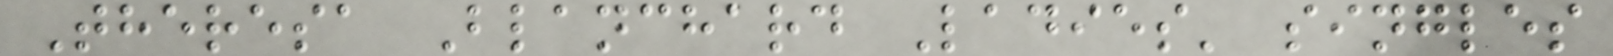Theresa Blanchard Ladies' singles
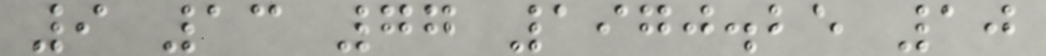9 13 77 1970.25 10
